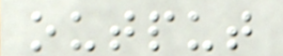output
